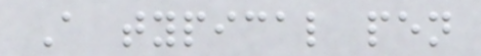A typical pen
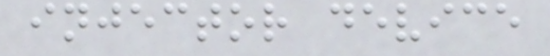injector device
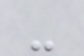-
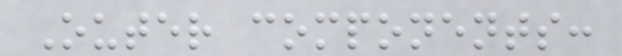Outer components:
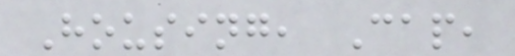Housing, Cap,
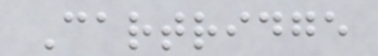Cartridge
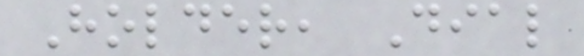Holder, Dial
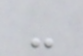-
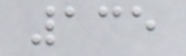135
